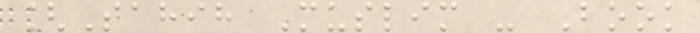[Sahih Muslim - Book
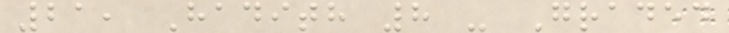21, Hadith 8 - Graded
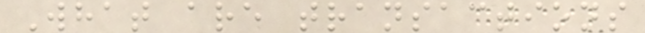What are transactions
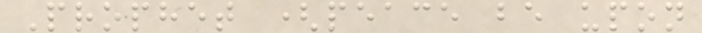Prophet (peace be upon
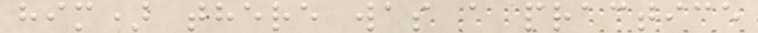him) there was a practice
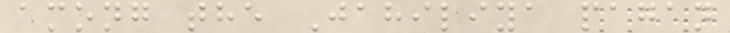among the Jahiliya pagan
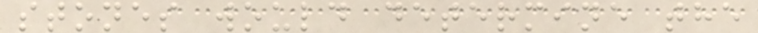stones would determine the
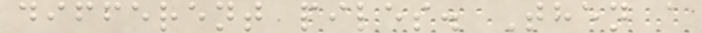different piles. Then a
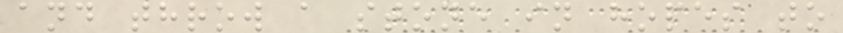and throw a stone in hopes to
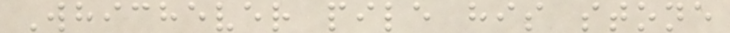Whichever pile his stone
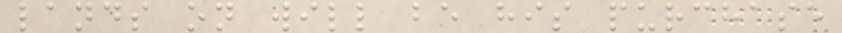lands on will be his purchase
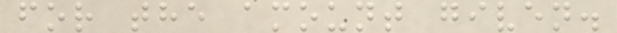for the amount given.
